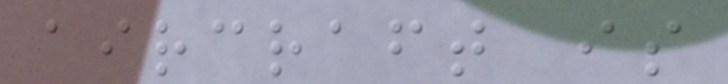aircraft is
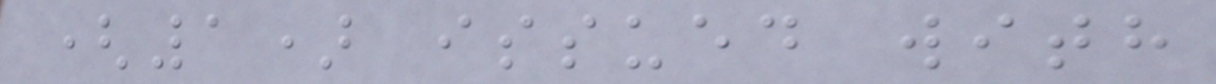(1) issued with
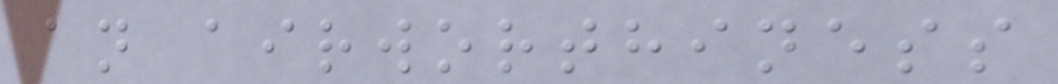an airworthiness
